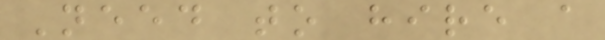Need to hire a
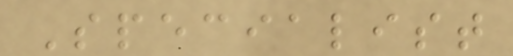Specialist
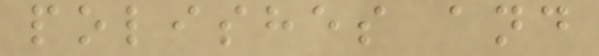polishes and
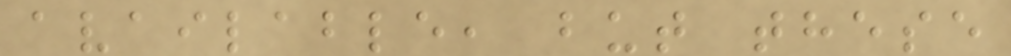available, but these
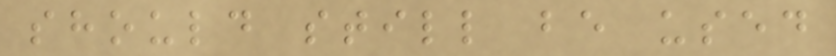should still be used
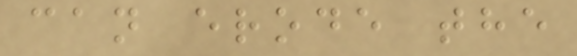can erode the
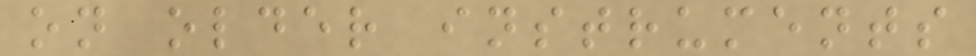on older instruments
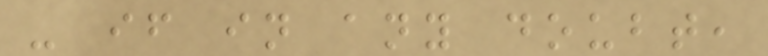- if in any doubt,
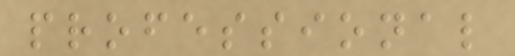professional
